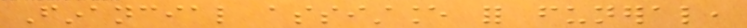Financial assistance for funeral,
